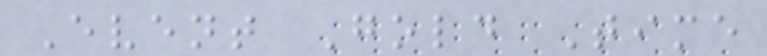Event Gold Time
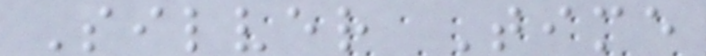Silver Time
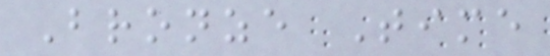Bronze Time
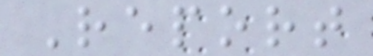Report
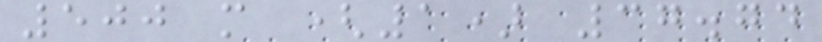500 m (1) 37.74
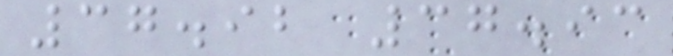37.92 37.93
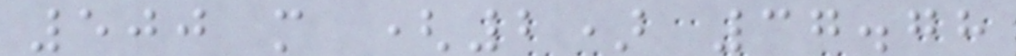500 m (2) 37.78
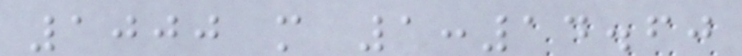1000 m 1:14.60
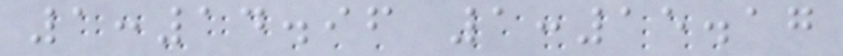1:14.96 1:15.17
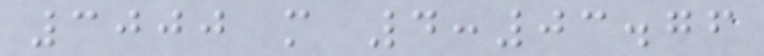3000 m 4:03.76
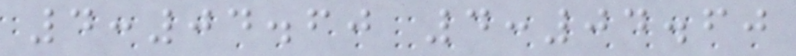4:04.60 4:04.60
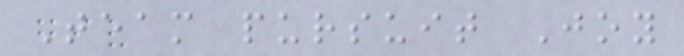Team pursuit Joy
